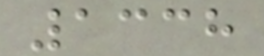1338
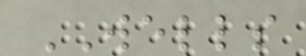WELLS
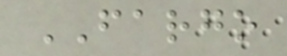FARGO
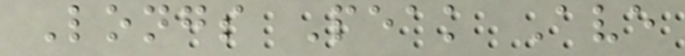Longs Peak Ave
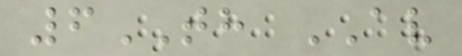6TH AV
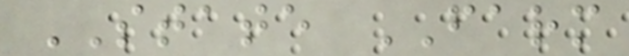STATE FARM
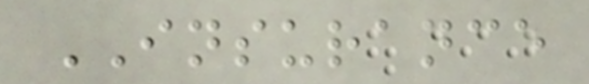INSURANCE
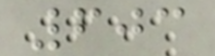603
